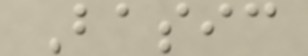Basic
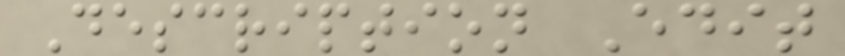Description Edit
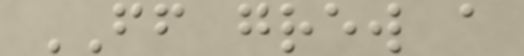FF grew a
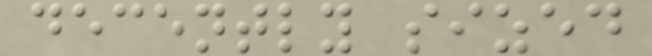decently sized
